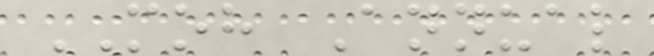MOH Annual
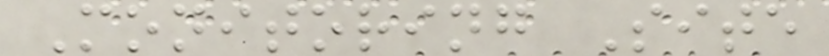Monitoring Site
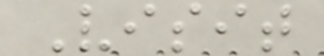Visit
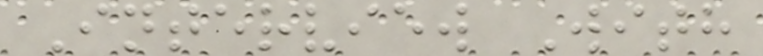Interview With
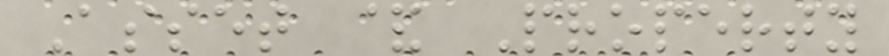Asset & Property
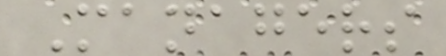Managers
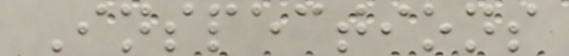Inspections
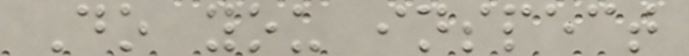Do you inspect
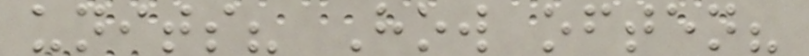units? How often?
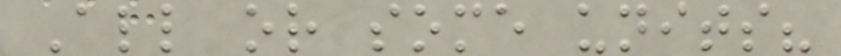All or some units?
